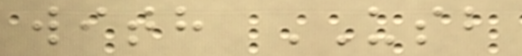with USB
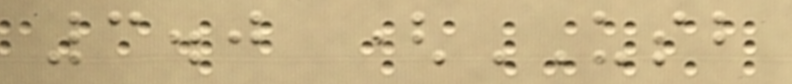3.0 (USB
